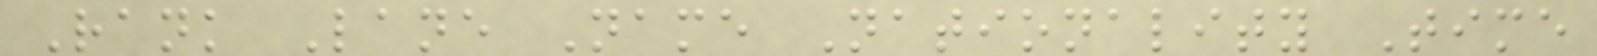Rank Lane Name Nationality Time
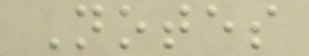Notes
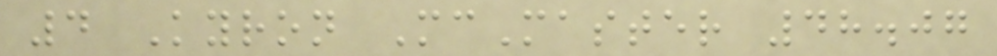4 Kyron McMaster 48.07
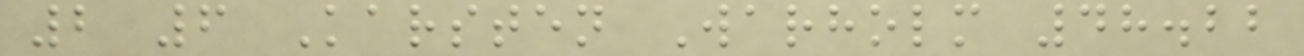2 6 Karsten Warholm 48.22
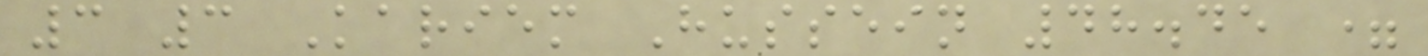3 3 Kariem Hussein 48.45 =
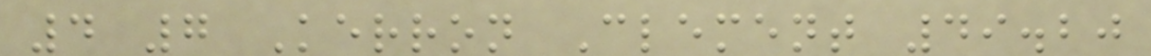4 7 Kerron Clement 49.20
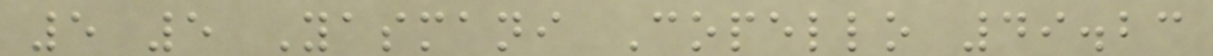5 5 Yasmani Copello 49.23
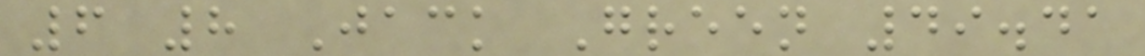6 8 Jack Green 49.41
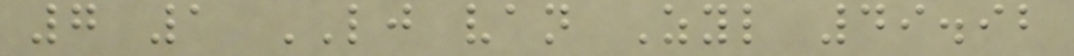7 1 LJ van Zyl 49.92
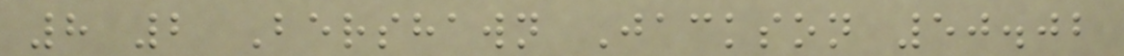8 2 Bershawn Jackson 50.02
